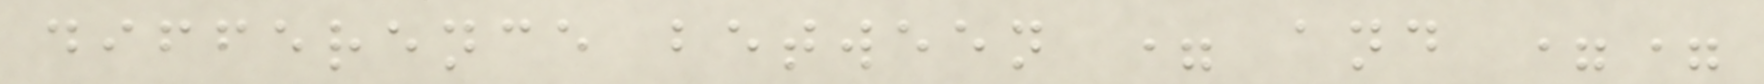difference between = and ==
